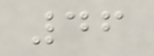46
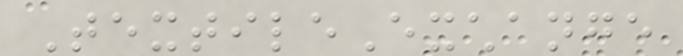TextileExchange
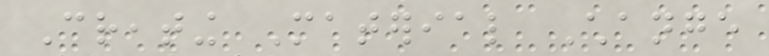Creating Material Change
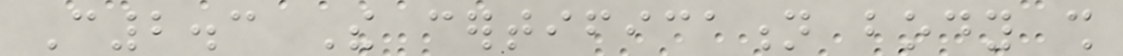C2.3 The certification body shall
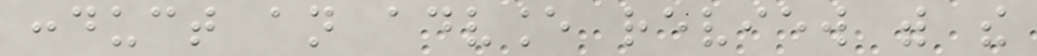conduct an advance review with the
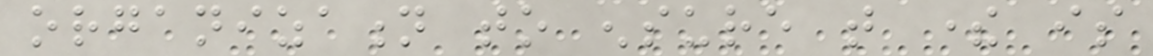organization to ensure that there is
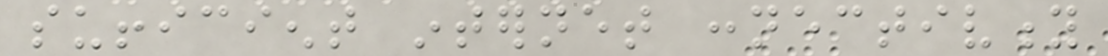sufficient internet connectivity
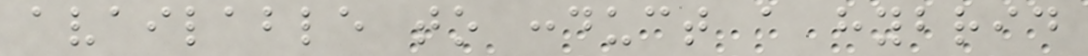available to conduct a hybrid
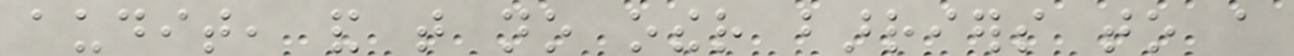audit, and that no other barriers to a
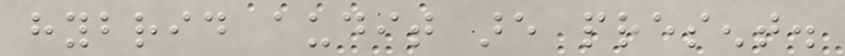hybrid audit are present.
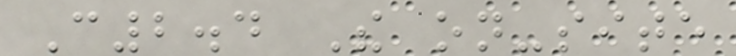C2.4 The on-site
